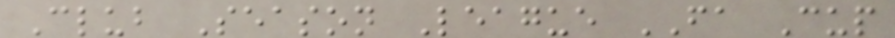Club Season League FA Cup
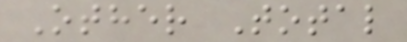Other Total
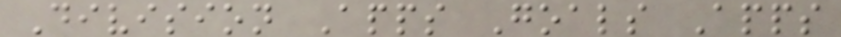Division Apps Goals Apps
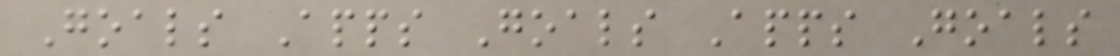Goals Apps Goals Apps Goals
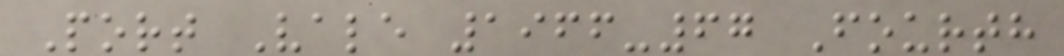Port Vale 1966-67 Fourth
